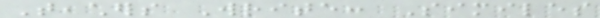Teachers Write: Similes
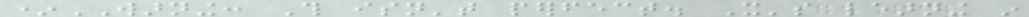*WARNING: This isn't perfect. It's learning in
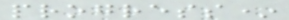progress*
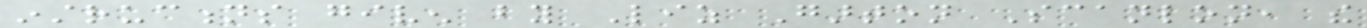instructions given by Liz Garton Scanlon, the
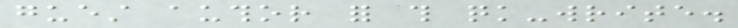guest author for this quick-write.
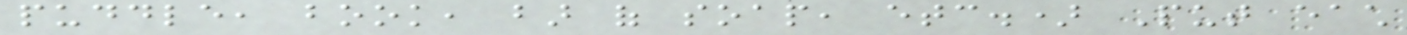puddle, book, bar of soap, etc.) Put each
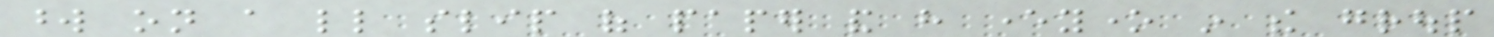word on a little slip of paper and have everyone in the group
